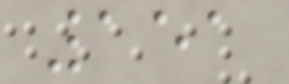151
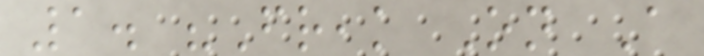1. "Freak On A
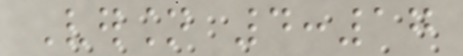Version 4:17
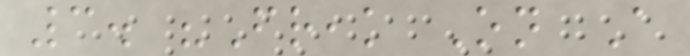3. "Freak On A
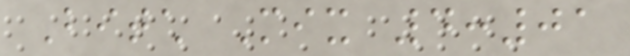Bitch Mix 4:01
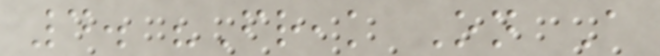4. "Freak On A
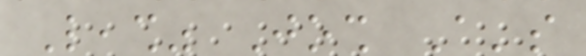Leash" Josh A's
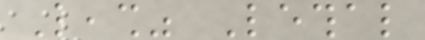Leash" Lethal
